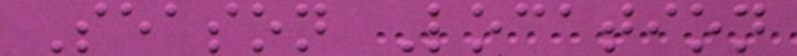Season Location
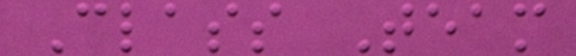Class Team
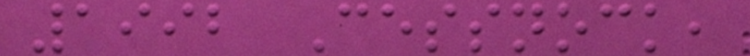1992 Cessnock,
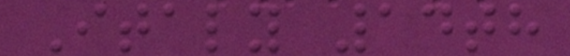Italy 14th
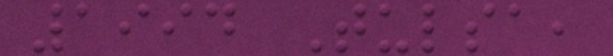1994 Tulsa,
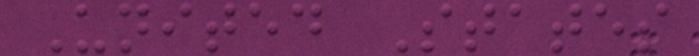United States
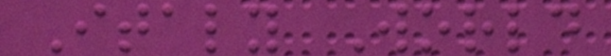Italy World
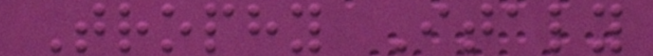Trophy Italy
